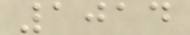1014
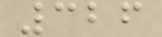326
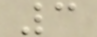3
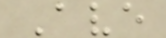Ave
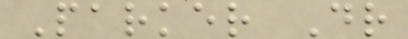Parker Dr
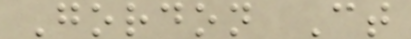Gordon Ct
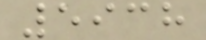5938
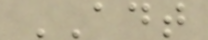ADT
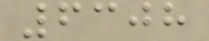6308
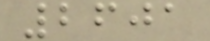2601
